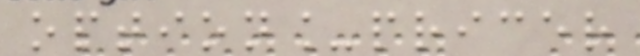option_pricer
